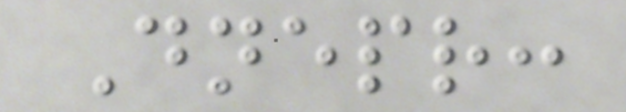Dnepr:
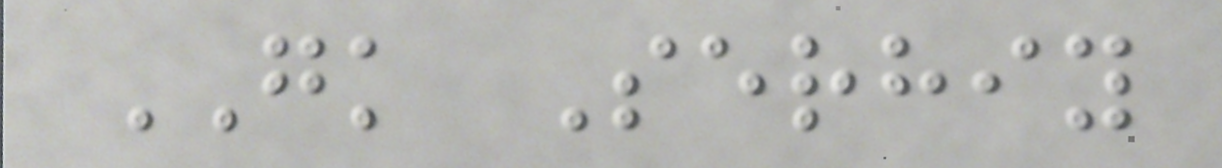GK Serhiy
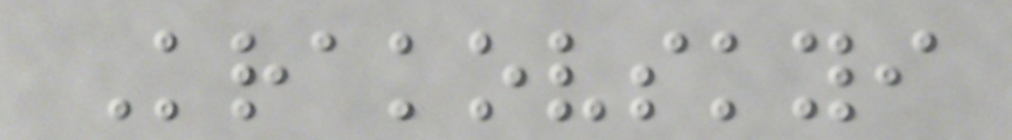Krakovskyi
